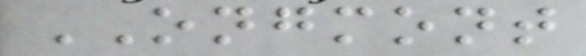ONGMONT
